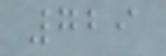729
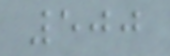500
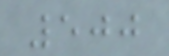500
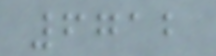6712
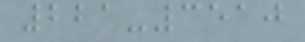221-3510
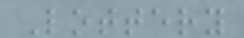Lottery
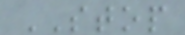STOP
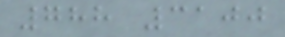788 3100
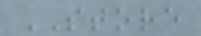STORE
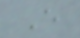E
